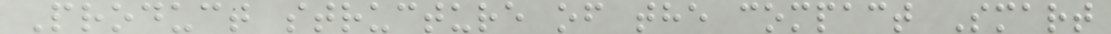Product structure of the compact Smart
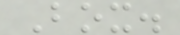Box.
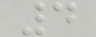4
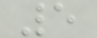5
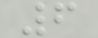6
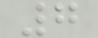7
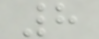8
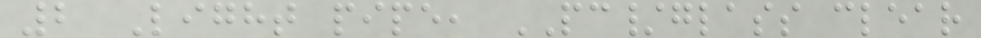2 Light pipe, PC/glass clear
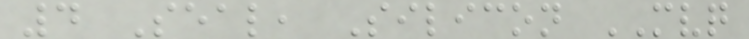4 Seal, Silicon MVQ
